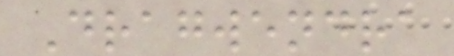Dragwendra
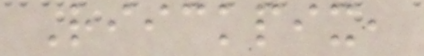Riickpix,
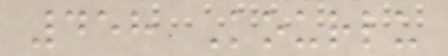458 Kourlu
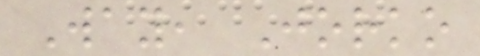Way, Jorko
